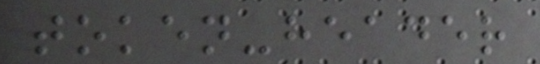token-header
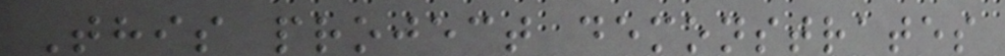This project demonstrates
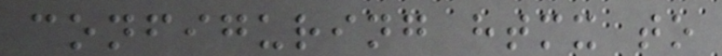configuring htmx to
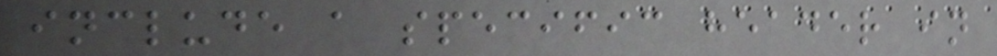include a specific header in
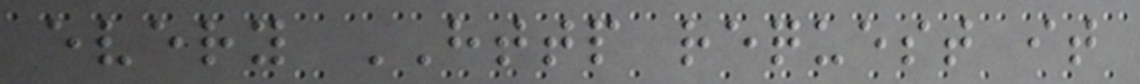every HTTP request it
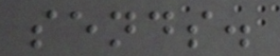sends.
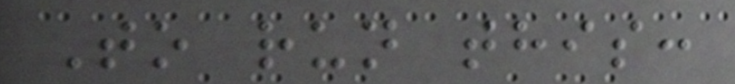To run this:
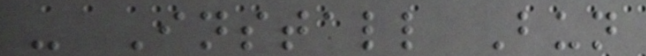- Install Bun
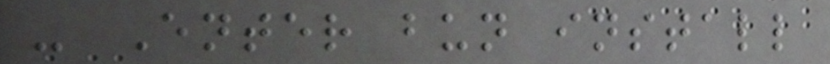- Enter bun install
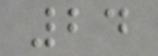24
